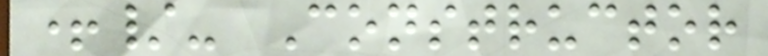+/- Constructor
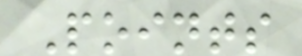Points
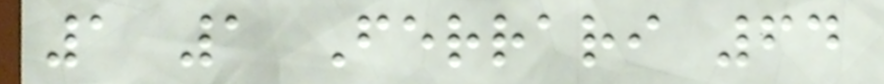1 1 Ferrari 64
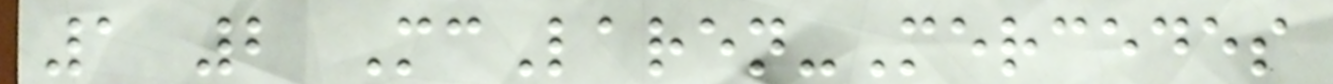1 2 McLaren-Mercedes
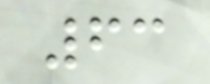63
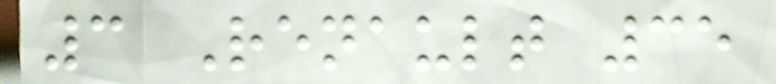3 Renault 35
